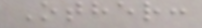Other:
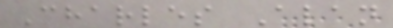Charles Alan
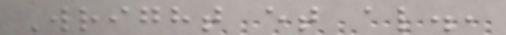Wright et al.,
